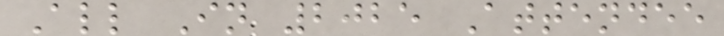All In 2025 Attendee
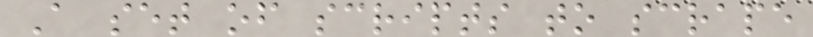A set of scripts to scrape
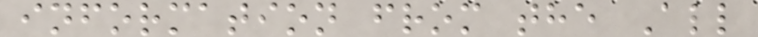information from the All
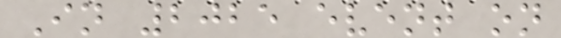In 2025 event on
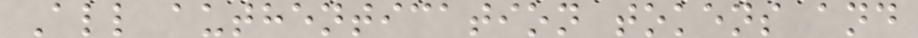All authentication tokens and
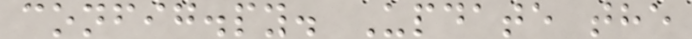config.py. Update the
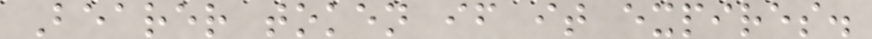Bearer token if it expires.
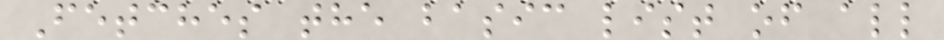Fetches the basic list of all
